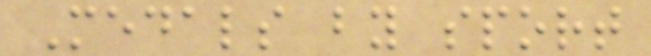Medals by sport
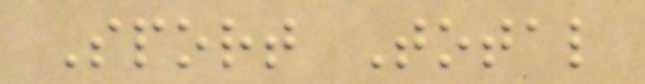Sport Total
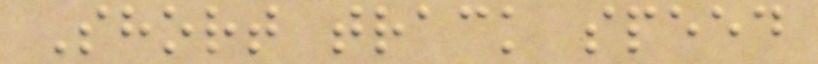Short track speed
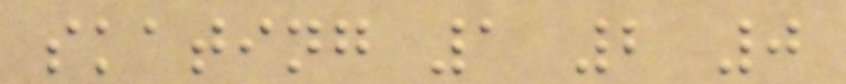skating 1 2 0
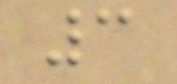3
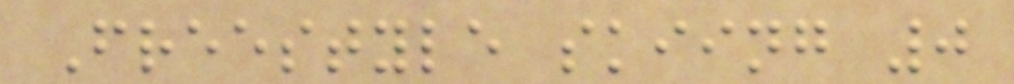Freestyle skiing 0
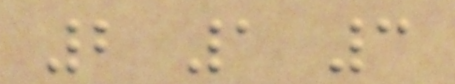2 1 3
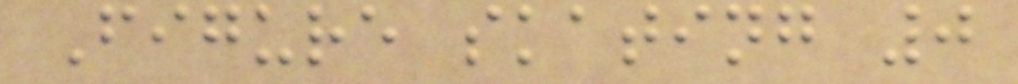Figure skating 0
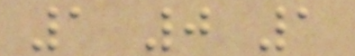1 0 1
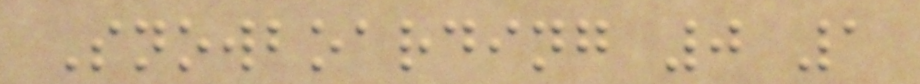Snowboarding 0 1
